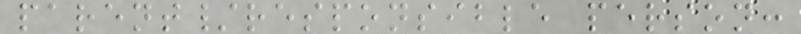parent/responsible person:
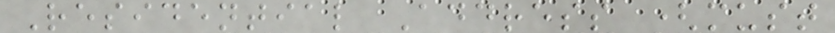Residential Address (must
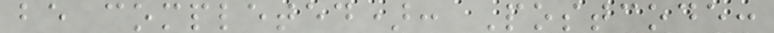be completed): Postcode:
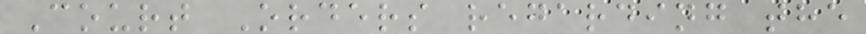Court Orders regarding the
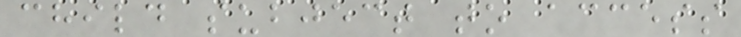child subject to access
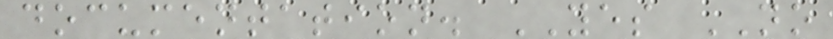documentation. YES NO
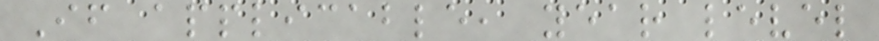If applicable, year level
